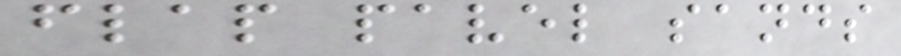flap pavel sands
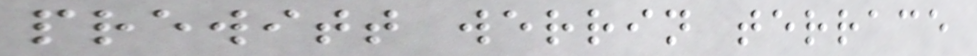prewitt werrin terrace
